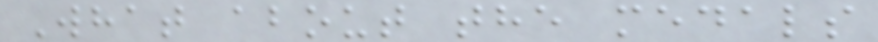What about the medals
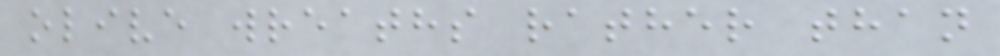olive wreaths rather than
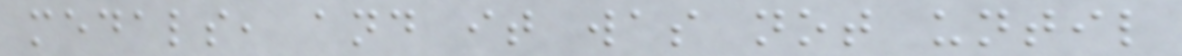medals, and it was not until
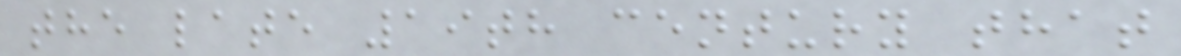the late 19th century that
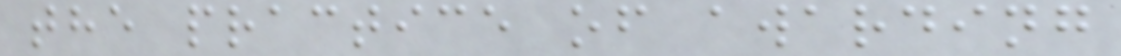the practice of awarding
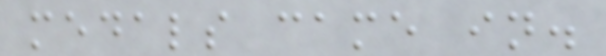medals came in.
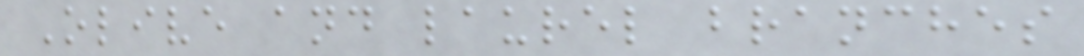Olive and laurel branches
